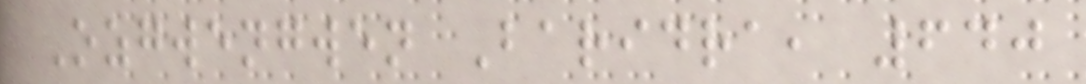Ozgwengwen Baridra, 640
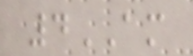4AM
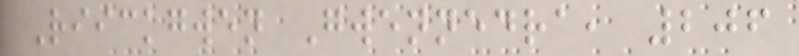Riickgwen Gwennedra, 206
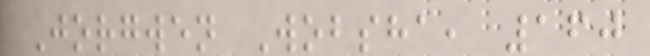Jorgwen Wobsha, 160
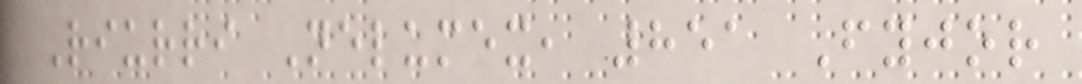Riurri Nelumex, 851 Fyjor
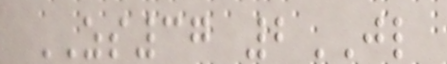ZS37 2JL
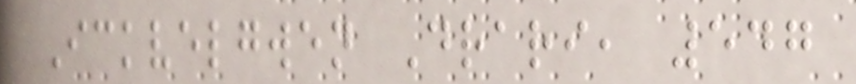Ickvelgwen Drari, 547
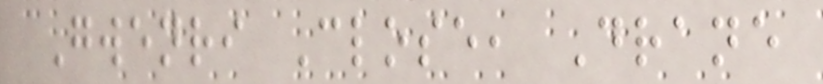Gwenri Close, Drane
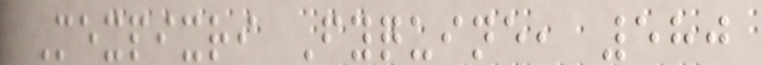Mexpixri Fyquine, 580
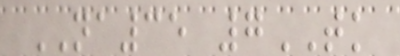NA35 7TK
